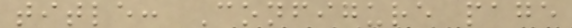title: Configure page
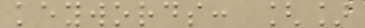keywords: []
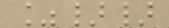%}}
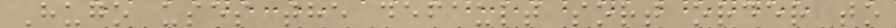Hugo uses the default sort order to
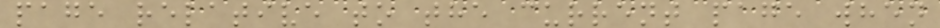page relative to the current page when
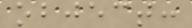object:
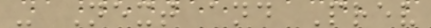- Next and Prev
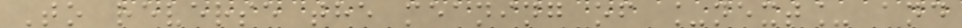To reverse the meaning of _next_ and
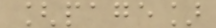[page]
